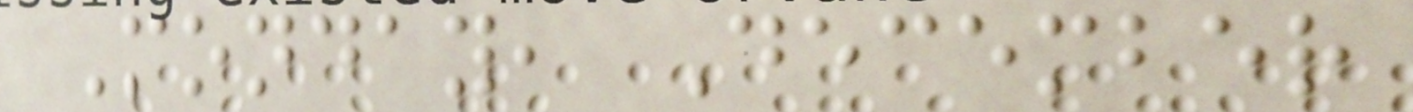Monday, December
